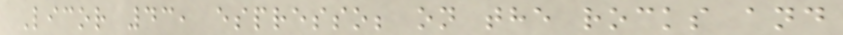Licor 43, espresso; on the rocks and
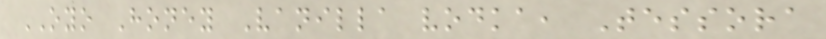OYO Honey Vanilla vodka, Tessora
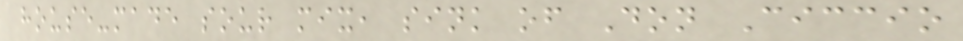house-made sour mix, sink of Don Ciccio
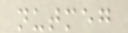nutmeg
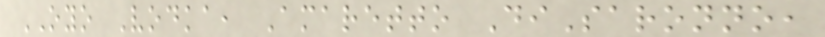OYO Vodka, Amaretto DiSaronno,
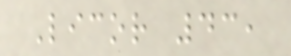Licor 43,
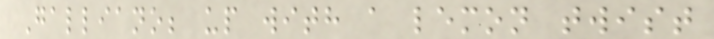Galliano; up with a lemon twist
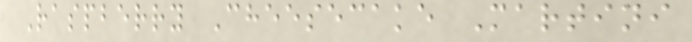Raspberry Cheesecake Martini
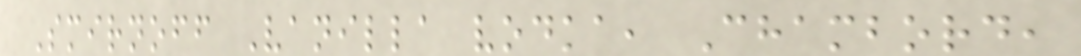Smirnoff Vanilla vodka, Chambord,
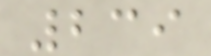239
